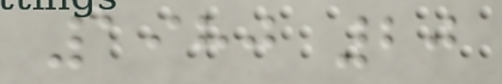1980 20
